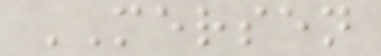MERSEN
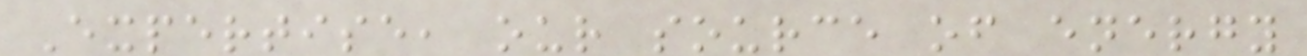Expertise, our source of energy
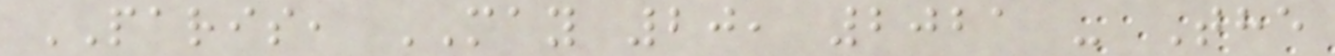PARIS, MAY 20, 2021 - The
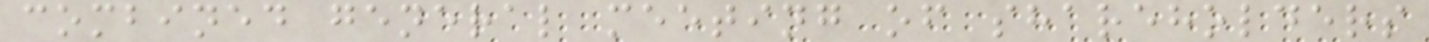combined general meeting of shareholders
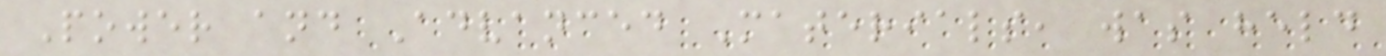Power and Advanced Materials, was held
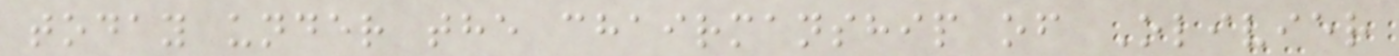today under the chairmanship of Olivier
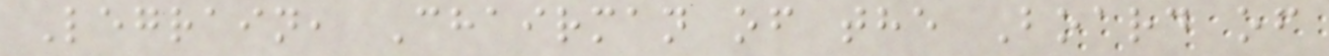Legrain, Chairman of the Board of
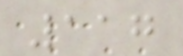117
